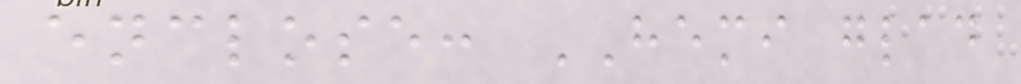enclose: HEMI glad
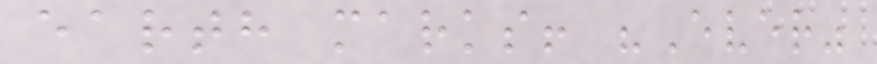earth marks! "Ever"
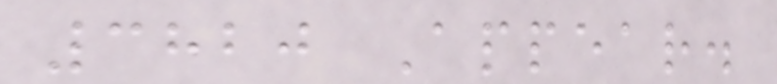3820 Appear.
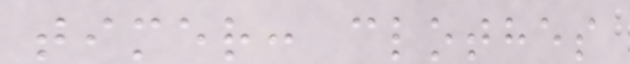timer: clothes
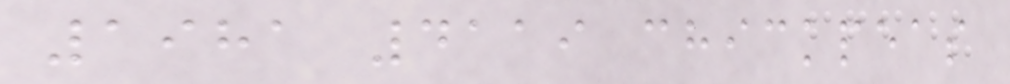1981 4119 chickpeas
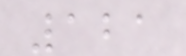121
